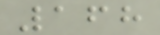168
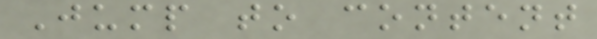Jump to content
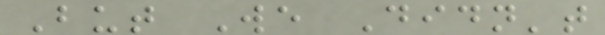But We Didn't
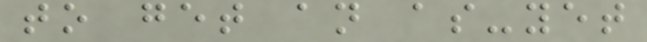to get an as-yet
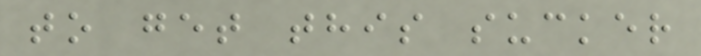to get this sucker
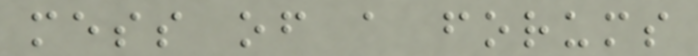mess of a forums
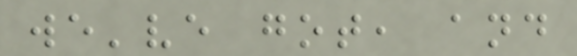we've got, and
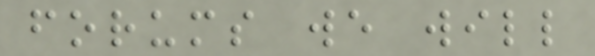forums we will
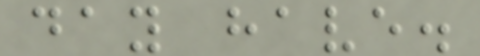day have.
